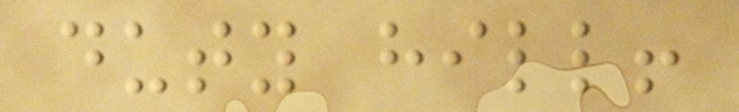duty hill!
